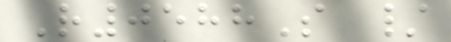R0588S /
